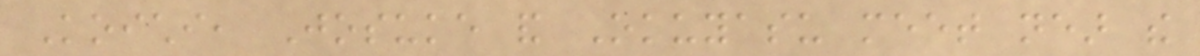Koichi, Josuke and Okuyasu meet near the
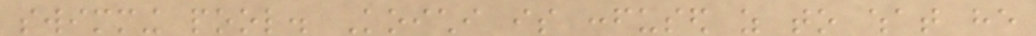swimming pool. Koichi is confused as to what he
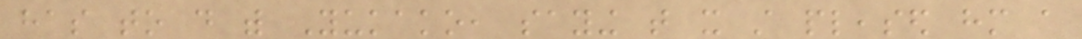has to do with Yukako, saying that it still pleased him a
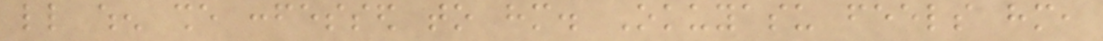little when she confessed to him. Okuyasu feels him,
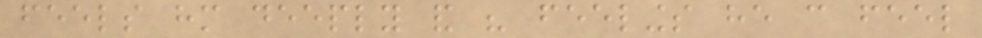feels him deeply and his feelings he can feel
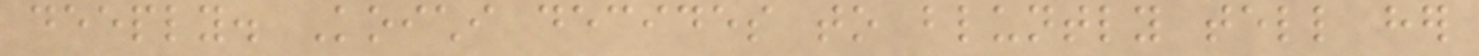deeply. Koichi decides to bluntly tell her
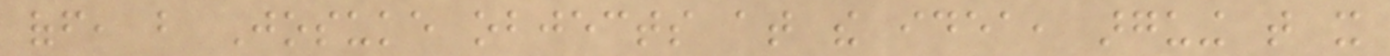off, but Josuke objects at the idea, arguing that it
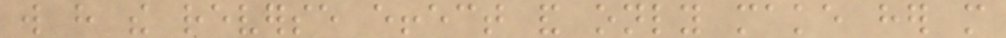will have the reverse effect and only make her more
